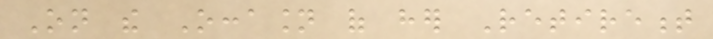On the Occasion of her Retirement
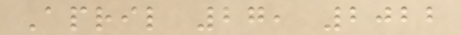April 27, 2022
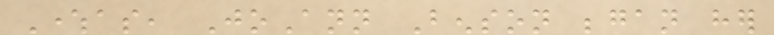Whereas, JoAnn Benson began her
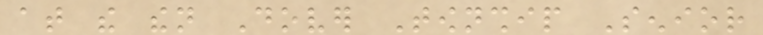at the then Dover Township Senior
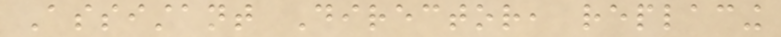Assistant Director, replacing
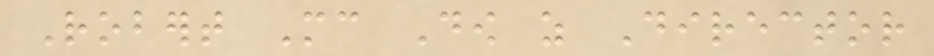Robert Mc Dow as Director
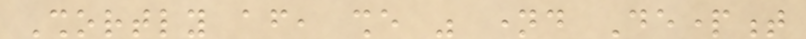Shortly after, she was named Department
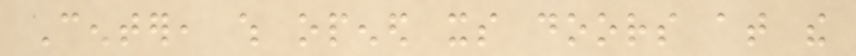Center, which opened its doors at the
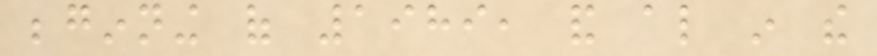beginning of 1989, and also in the
